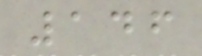146
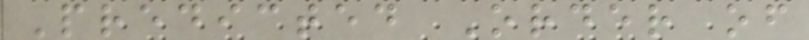Predicted Order of
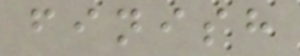finish
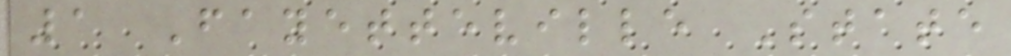1 Fayetteville State
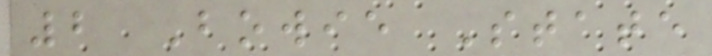2 Bowie State
